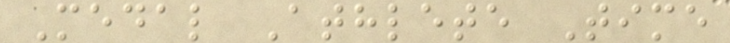Medal Athlete Time
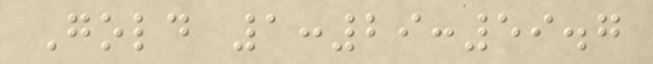Gold 1:29:59.7
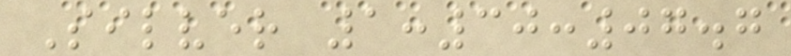Silver 1:30:07.7
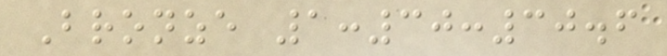Bronze 1:30:30.6
